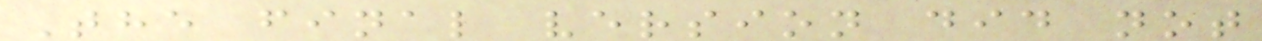The final version did not
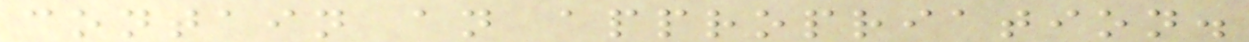contain an appropriation.
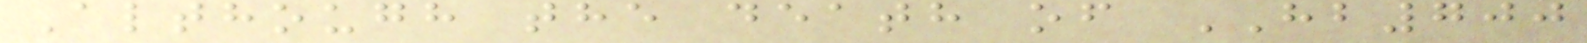Although the death of HB700
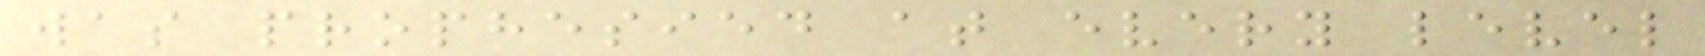was prophesied at every level
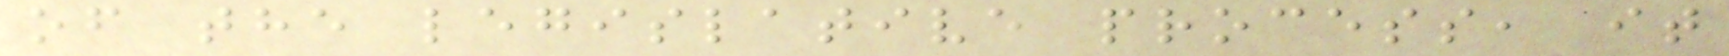of the legislative process, it
